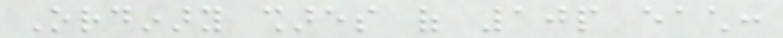Ordinary shares of 10p each:
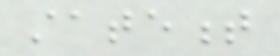statement
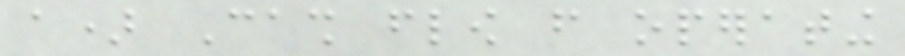a) Cash flow from operating
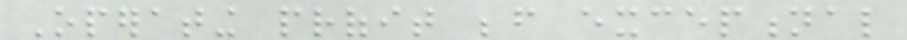Operating profit before exceptional
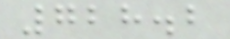728.2
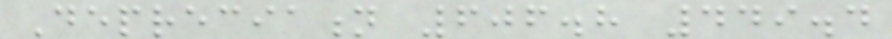Depreciation 606.8 449.4
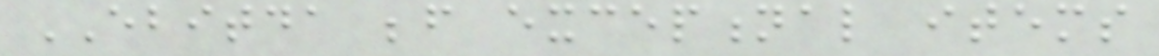EBITDA before exceptional items
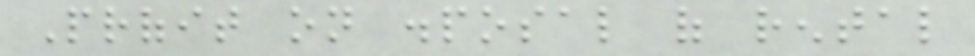Profit on disposal of rental
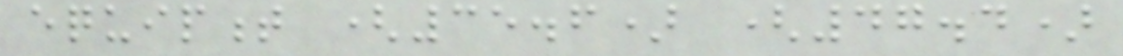equipment (35.6) (47.4)
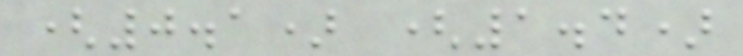(0.1) (1.4)
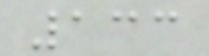133
